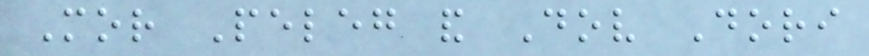Mor Peleg and Dov Dori
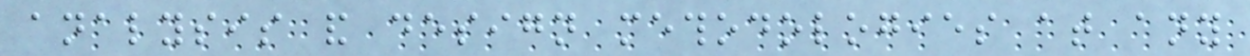analysis and design methodologies at any
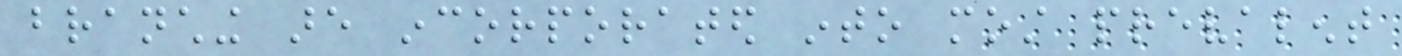branching are incorporated into most prevalent
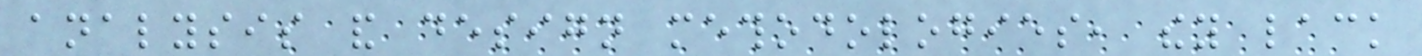analysis and design methodologies, they lack
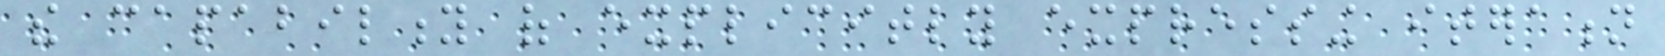the capability of explicitly expressing iteration
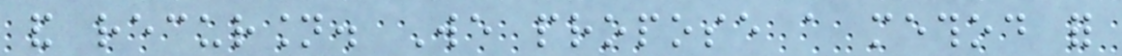and recursion. We propose a method for
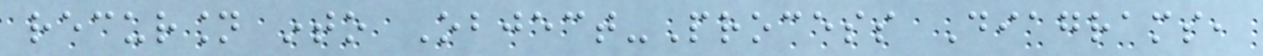recursion into Object-Process Diagrams,
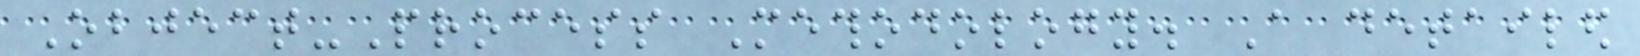Object-Process Methodology. A detailed
